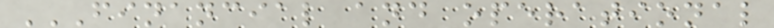FINANCIAL AND OPERATIONAL
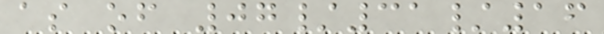as of 07/31/16
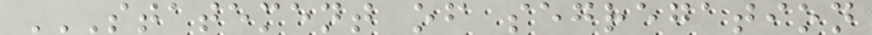STATEMENT OF SEGREGATION
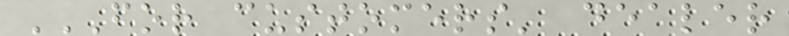FOR CUSTOMERS' DEALER
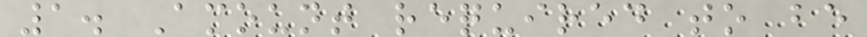1. Amount required to be
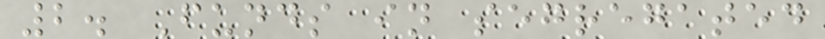2. Funds in segregated
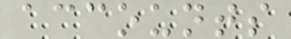accounts
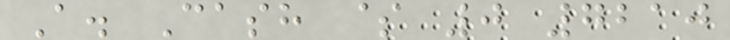A. Cash $ 0 7210
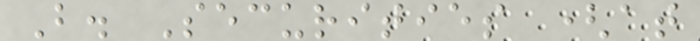B. Securities (at
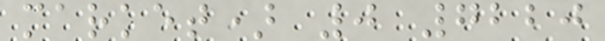market) 0 7220
